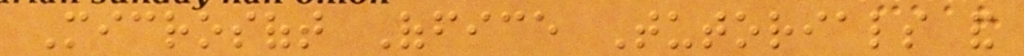Microsoft Office Tutorials and
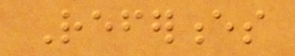References
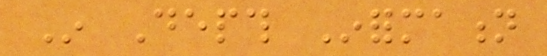In Depth Information
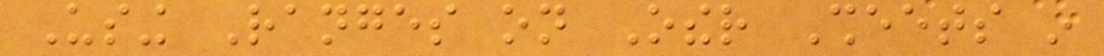Using Ranges on Other Sheets in
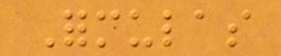Formulas
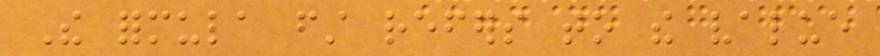The formula first refers to the value
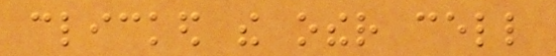clicked the other cell
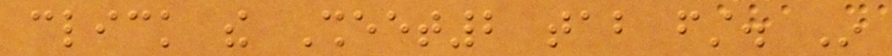click the Sheet2 tab first. In
